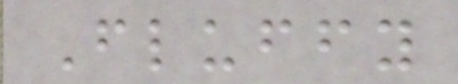Fluffy
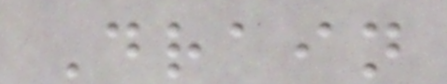Drain
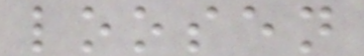loosen
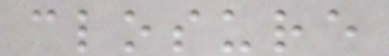closure
